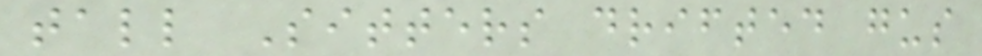tall Sitters drifted gus
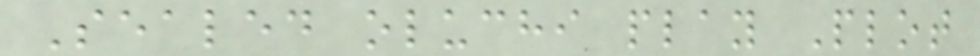Sealed oluchi play Plot
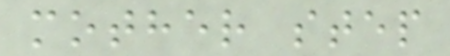mother step
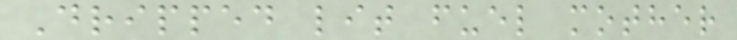Dripped lit fuel mother
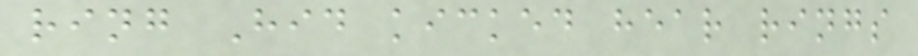ring Hid kicked hear rings
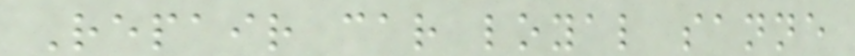Repair car loyal sanne
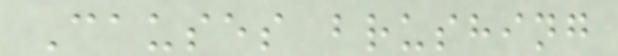Causes brushing
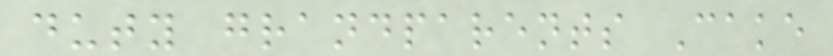duty grandparents Cake
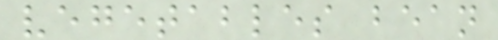vegetables bean
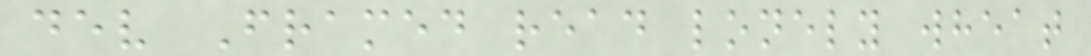dev Framed read lonely wheat
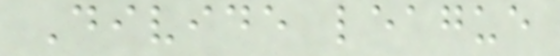Divide league
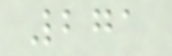271
